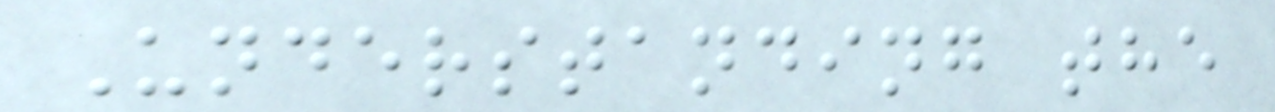Understanding the
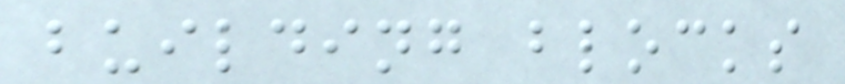building blocks
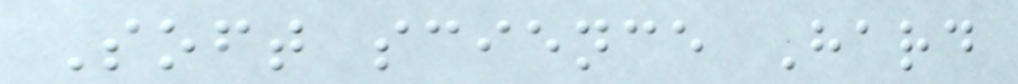Soft science Hard
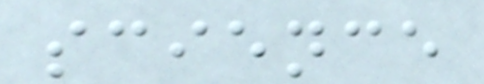science
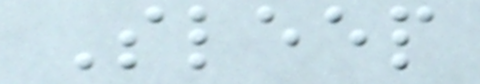Sleep
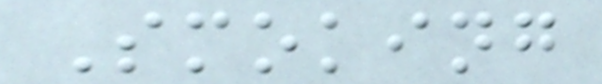Smoking
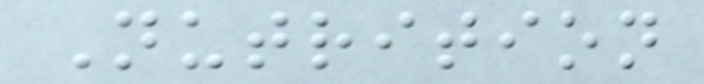Nutrition
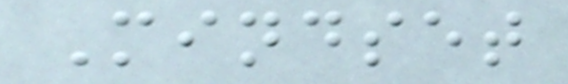Mindset
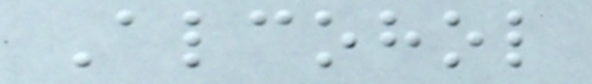Alcohol
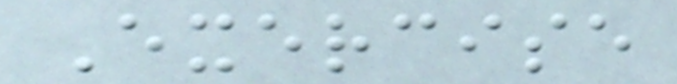Exercise
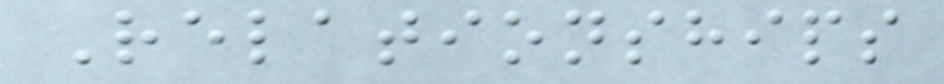Relationships
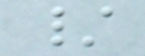/
